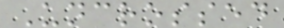Uncrossed
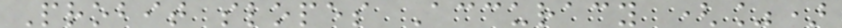Probit slopes Accuracy (%)
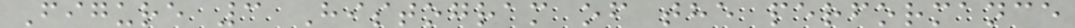Figure 3 Histogram of the performance
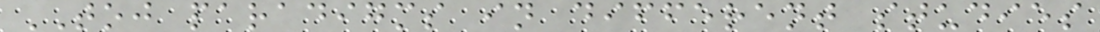TOJ paradigms in different studies
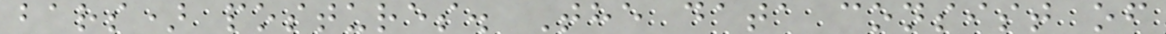bars) postures. The data consist of
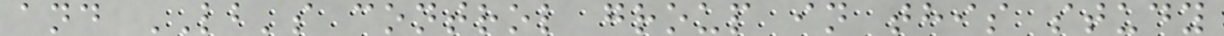and LB's control group in this study
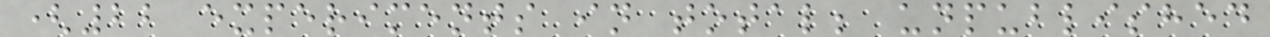(22 experiments in total; unpublished
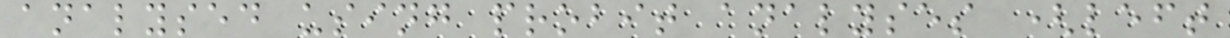analysed using probit analyses (left
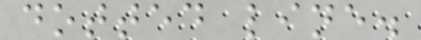dotted line.
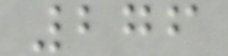276
